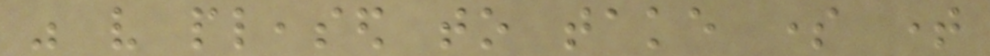was very pleased to take some time
